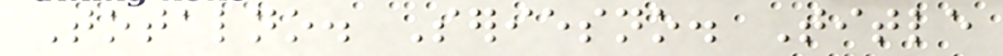Totalno. Seriesno. Title
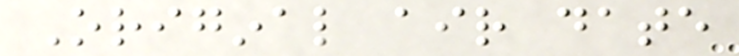Original air date
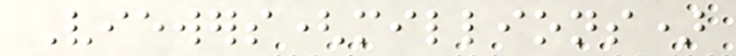Viewers(millions)
